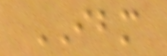IBM
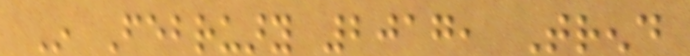In February 2017, Trend
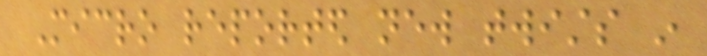Micro reported new twists in
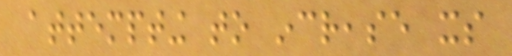attempting to increase its
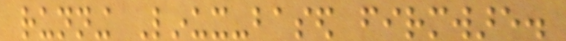running Linux-based firmware.
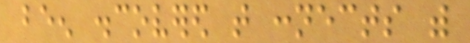been discovered that connects with
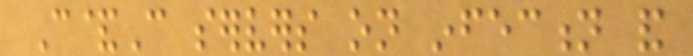C&C servers on infection and
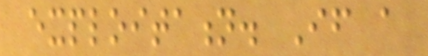exploitation. If a
